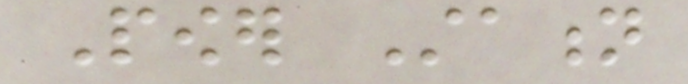Power Station
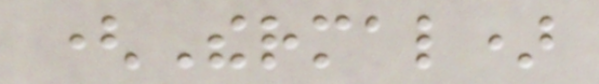(Thermal)
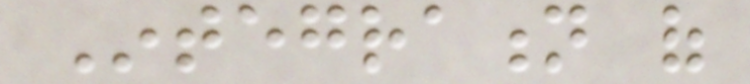Integration of
